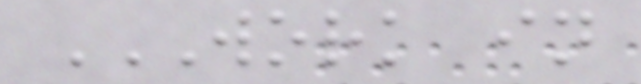WORK IN
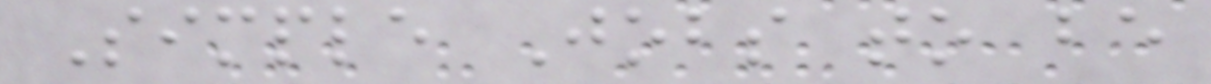Simple Jobs to be
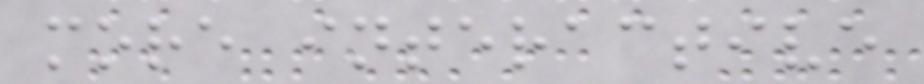more interactive
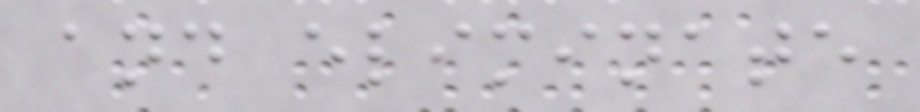and eliminate
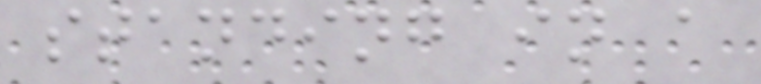standing in a
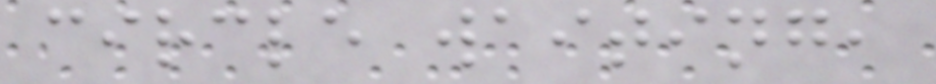circle waiting,
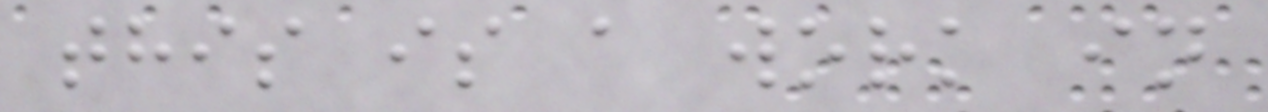this is a work in
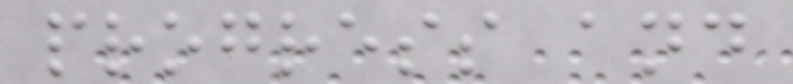progress and
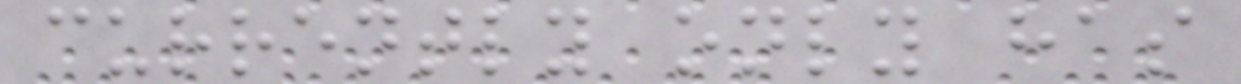currently only has
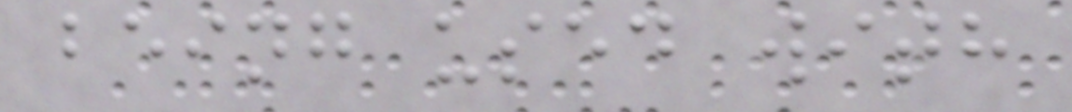being used with
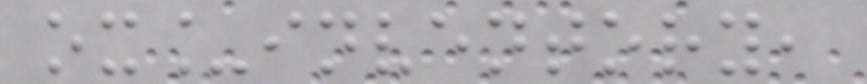ox_inventory,
